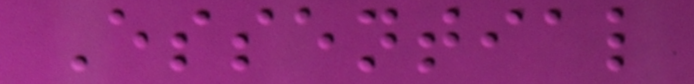Essential
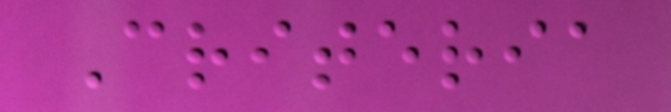Criteria
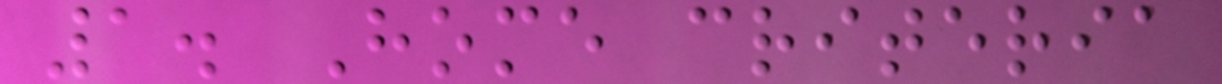1. Home criteria
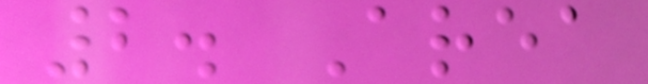2. Area
